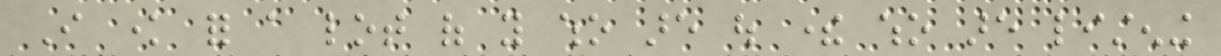I know for a lot of you who are out there who are listening
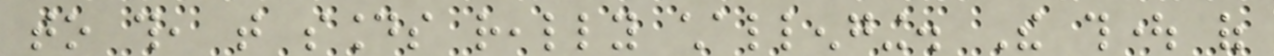to this, that sounds really challenging. The thought of
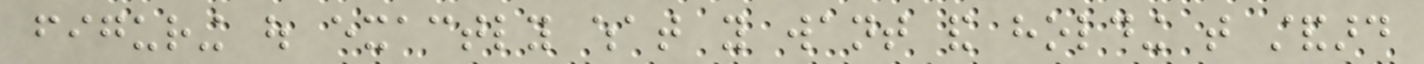figuring out exactly what you want and holding that standard
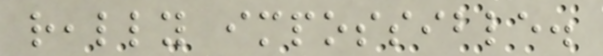really impossible.
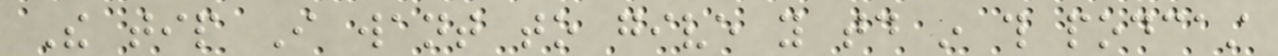The tip I want to give you today in this podcast
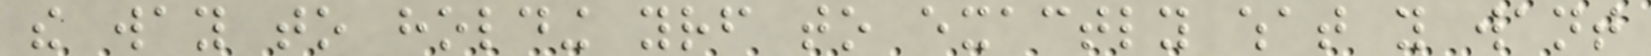the way to holding yourself to exactly what you want
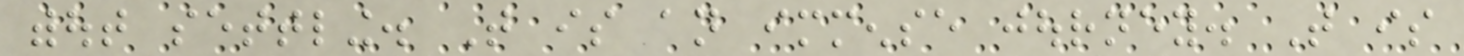without settling. That is an immense journey. That is
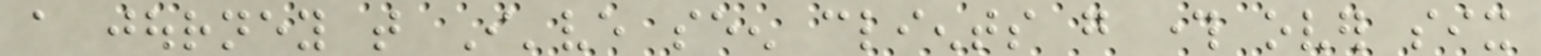a journey that I've seen clients go through over six
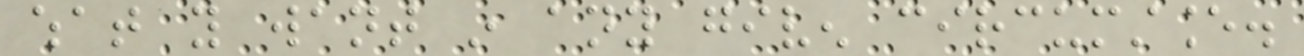what you want in any given circumstance.
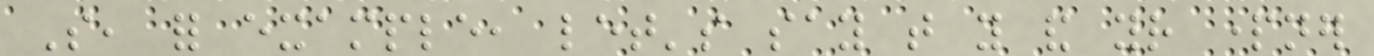So, for example, let's say that you and your partner
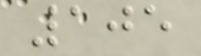105
